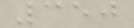350
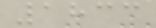1833
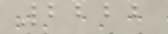2222
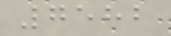7582
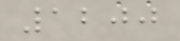1200
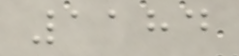1184
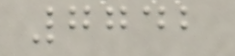7742
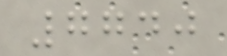7740
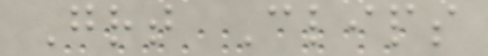Great Clips
